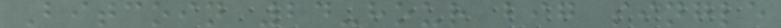Bitcoin 24-hour big single
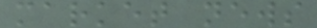market news
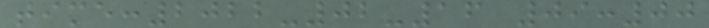time:2022-02-16 09:00
